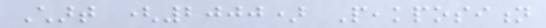Chart (2000) Peakposition
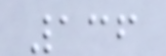136
